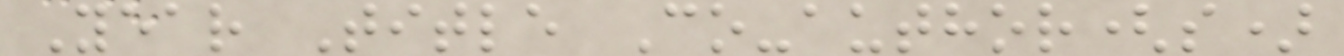Year Title Co-author(s)
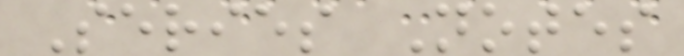Series Notes
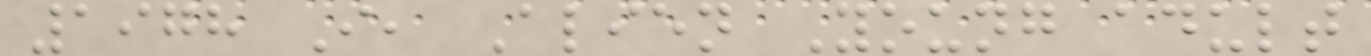1978 I, Alien Young adult
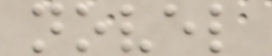novel
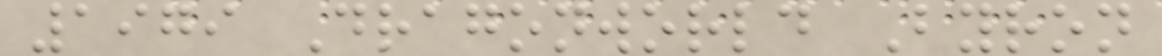1979 Dragonworld Byron
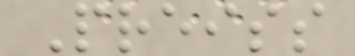Preiss
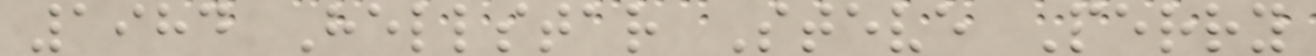1984 Hellstar Steve Perry
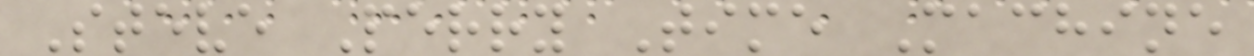Steve Perry Time Machine
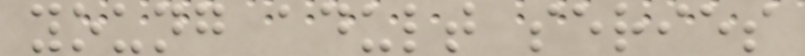young adult series
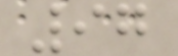97
